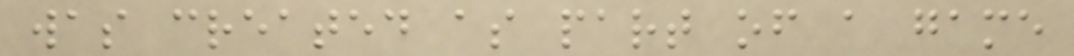was created as part of a game
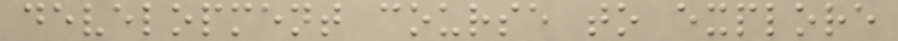development course to explore
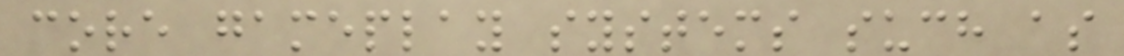core gameplay systems such as
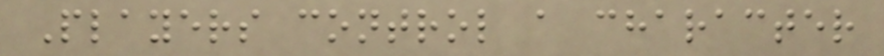Players control a character
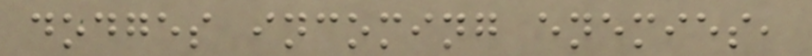dodges incoming enemies,
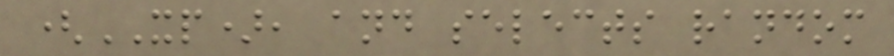(XP), and selects random
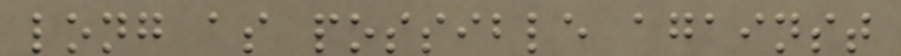long as possible against
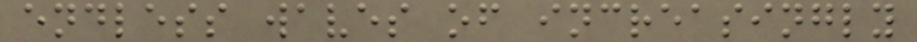endless waves of increasingly
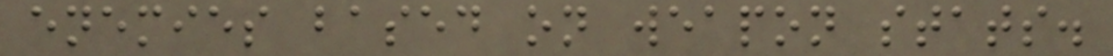enemies based on weapon stats.
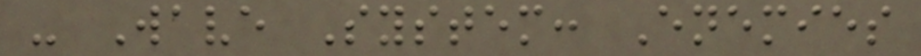- Wave System: Enemies
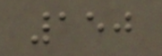150
